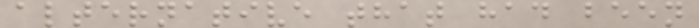alternative that had been
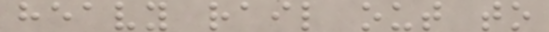heavy rail out to
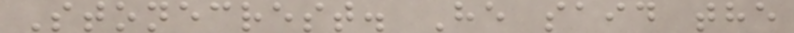Stonecrest. He said the
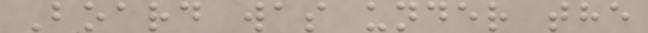Board was under the
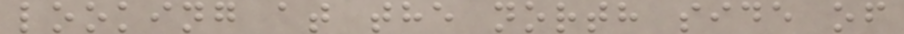looking at the north side of
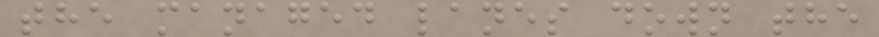the managed lanes down the
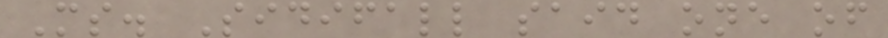Ms. Sidifall said one of
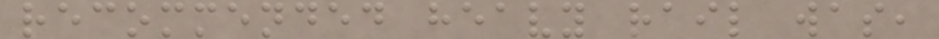recommended heavy rail was,
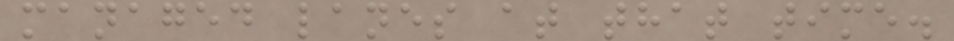managed lanes at that time.
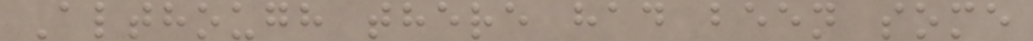Although there had been some
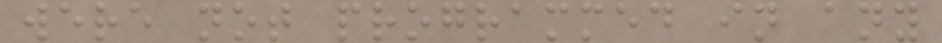were not programmed in any
